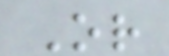Or
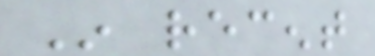In recent
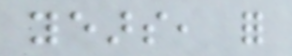years, for
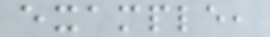example,
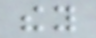they
